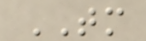TM
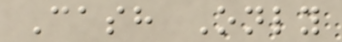Cash Only
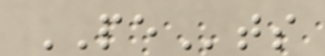PEts
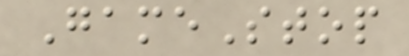GameStop
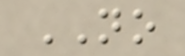NO
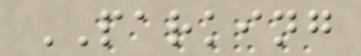PARKING
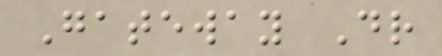Gateway Dr
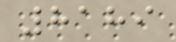8189
